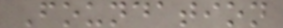Foundation
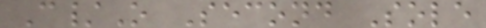C/O Second Sole
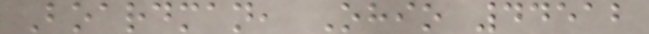Boardman, Ohio 44512
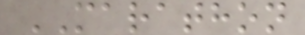MARATHON
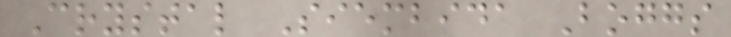Crystal Siembida Boggs
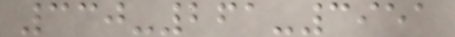330-261-3951
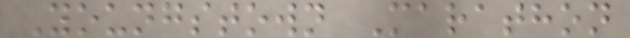Youngstown Marathon
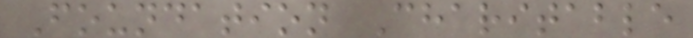Foundation Charitable
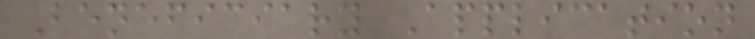Beneficiary Application
